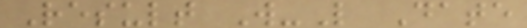Result W-L Date
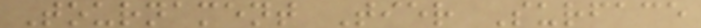Tournament Tier Surface
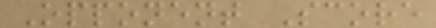Opponent Score
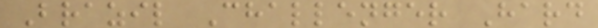Brazil Challenger Hard
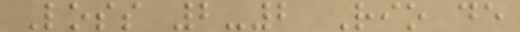Loss 2-2 Rio de
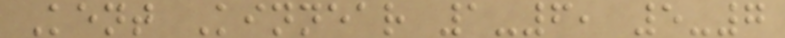Kent Kinnear 1-6, 5-7
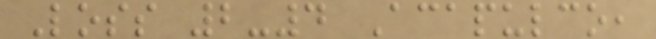Loss 2-4 Acapulco,
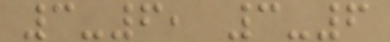3-6, 3-6
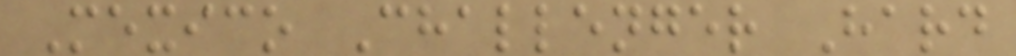Mexico Challenger Hard
